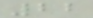22
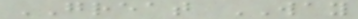GREAT WAY
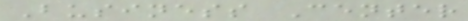Business Center
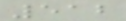512
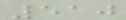510
